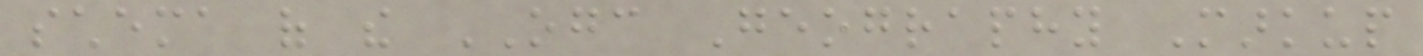schema of the OGC Geography Markup
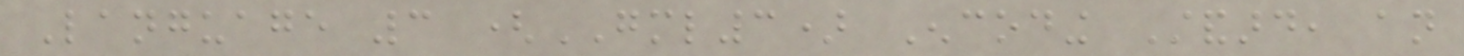Language 3 (GML3) Encoding Standard, an
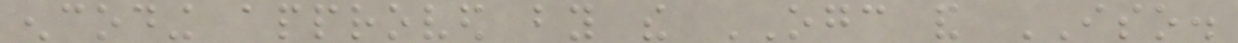encoding approved by the OGC and ISO.
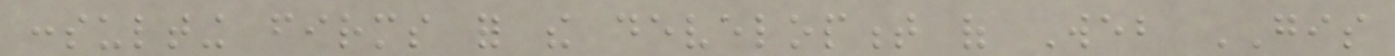consulting firms for the development of Web GIS
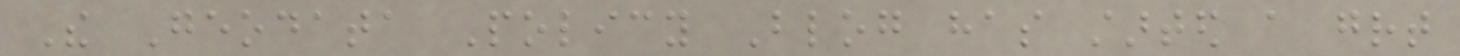The Geodata Policy Blog has started a great
